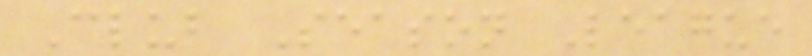Club Season League
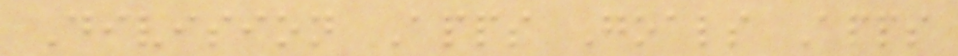Division Apps Goals Apps
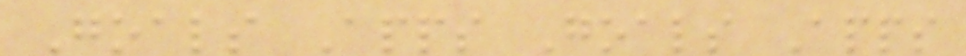Goals Apps Goals Apps
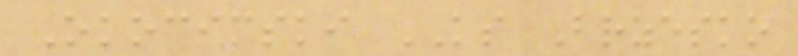Okocimski KS Brzesko
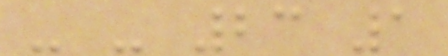- - 23 1
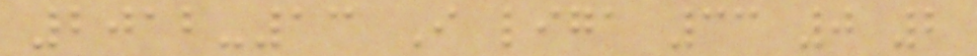2012-13 I liga 33 0 2
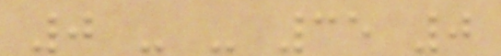0 - - 35 0
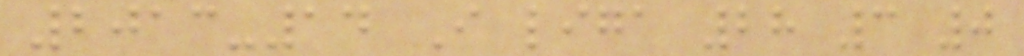2013-14 I liga 28 3 0
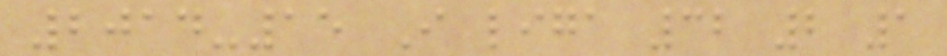2014-15 I liga 32 2 1
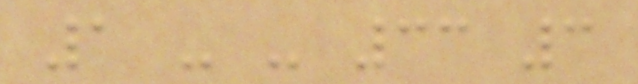1 - - 33 3
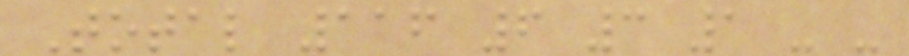Total 116 6 3 1 - -
